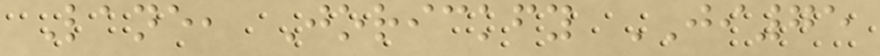Lane, Jorickfy JI75
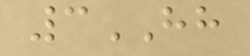3HH
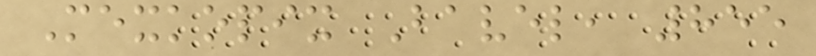Mexkopix Bavel, 855
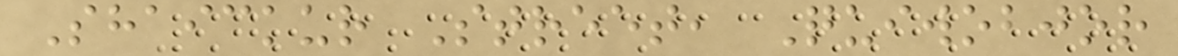Shaickur Street, Quiwobjor
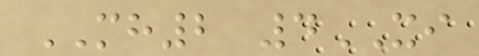MH2 4XI
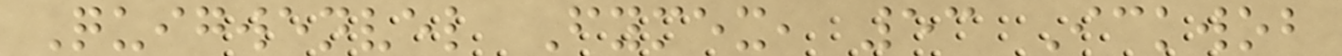Quigwenvel Fymex, 53 Ickwob
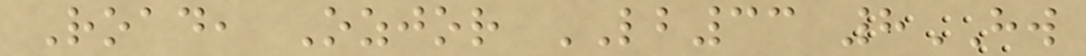Road, Ozjor LB33 8HW
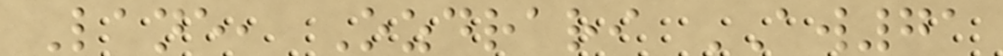Lane, Ozdrari AW71
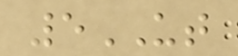5UT
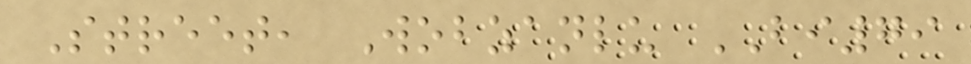Street, Wobzanlu BI79
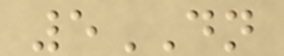5DN
